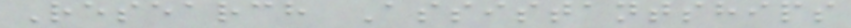Research Assistantships
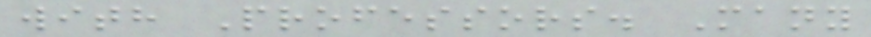with Professors. Many
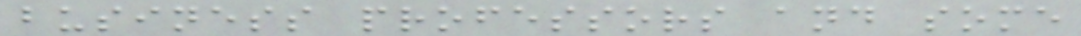business professors and some
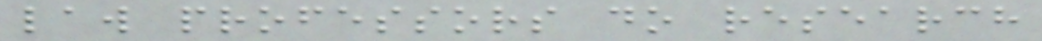law professors do research
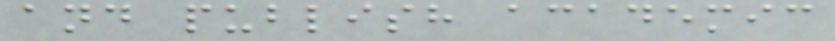and publish academic
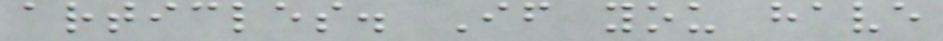articles. If you have
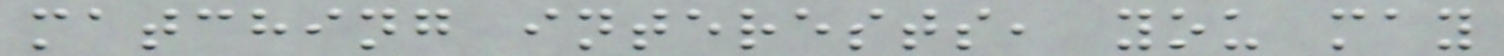matching interests, you may
